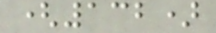(132)
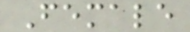Female
